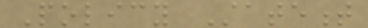Policy Statement
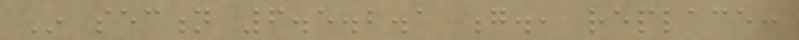In section 6.5.2.1 g., replace:
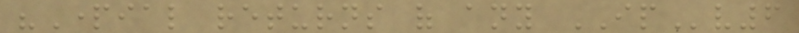"Partial returns of any IPv6
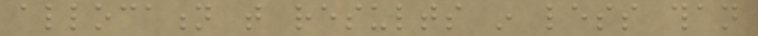allocation that results in less than
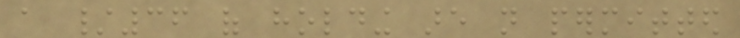a /36 of holding are not permitted
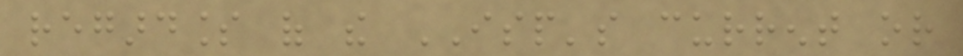regardless of the ISP's current or
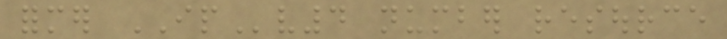former IPv4 number resource
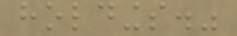holdings."
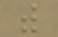with
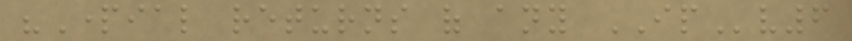"Partial returns of any IPv6
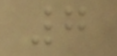7
